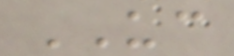UC
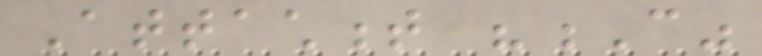Attachment "C"
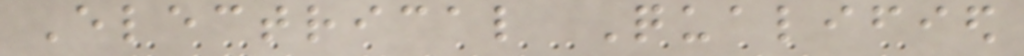Electrical Qualified
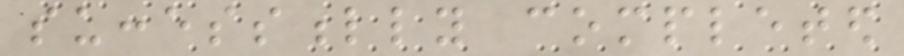successfully completed
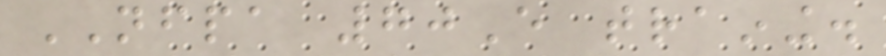NFPA 70E training.
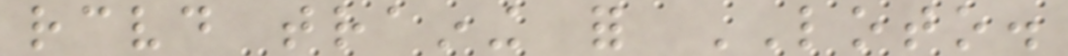received training for LOTO.
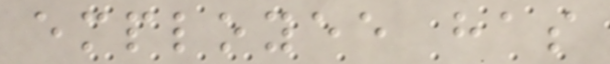employee has
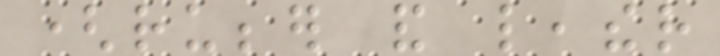(rubber and leather
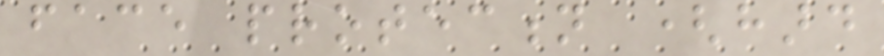face protection (hard
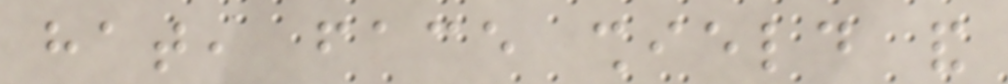hat, face shield and
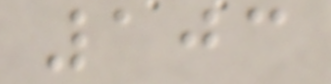103
